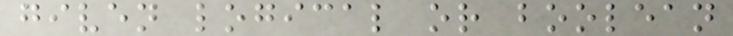given logical or boolean
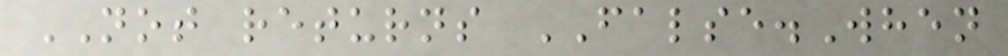NOT returns FALSE.When
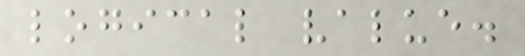logical value.
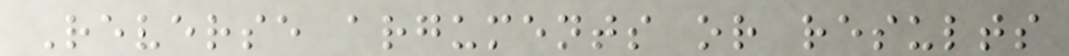Reverse arguments or results
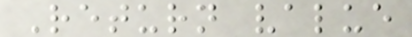Return value
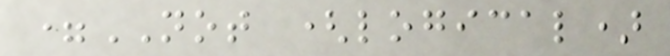=NOT (logical)
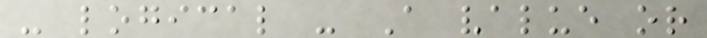- logical - A value or
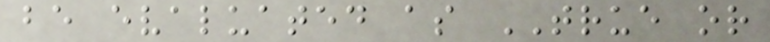be evaluated as TRUE or
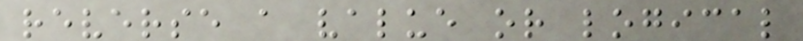reverse a value or logical
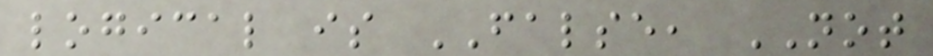logical is FALSE, NOT
